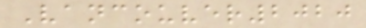Vancouver2020
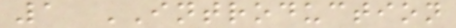1 INTRODUCTION
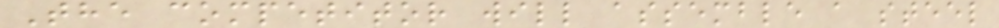The competitor will assemble a steel
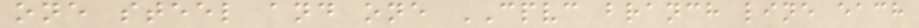one steel and one CPVC branch line each
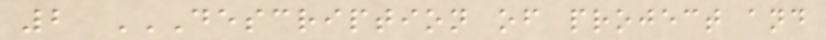2 DESCRIPTION OF PROJECT AND
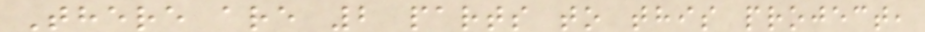There are 2 parts to this project,
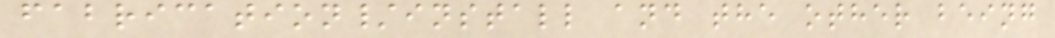fabrication/install and the other being
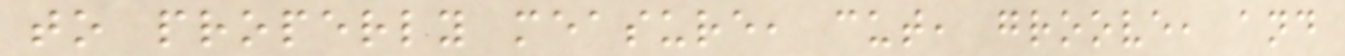to properly measure, cut, groove, and
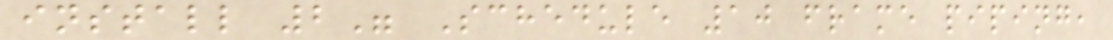install 2" Schedule 10 frame piping,
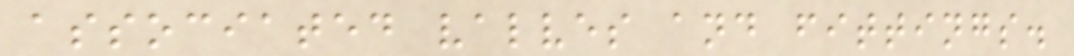associated valves and fittings.
